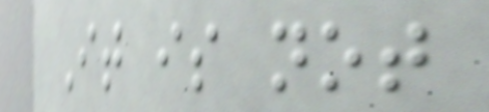It is not
